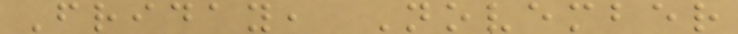Friday, November
